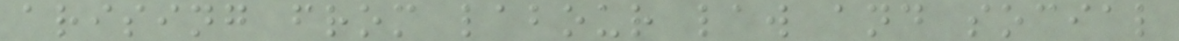arising from labour law and social
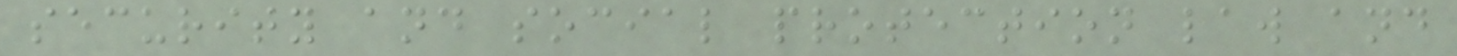security and social protection law and
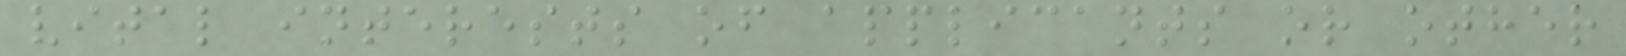vital interests of applicants or other
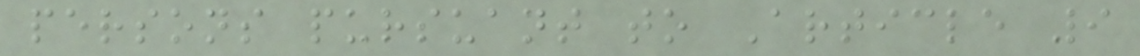persons pursuant to Article 9
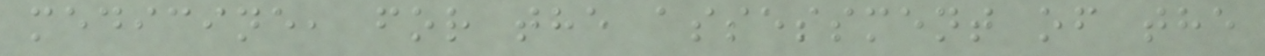medicine, for the assessment of the
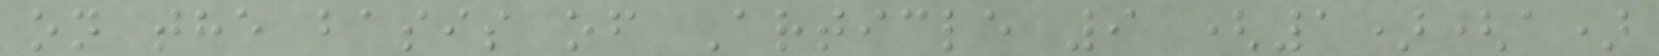on the basis of Article 9 (1)(a)
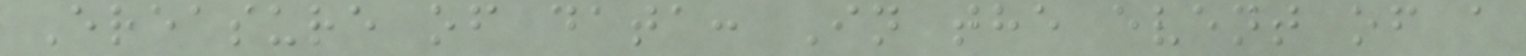Ereasure of data: In the event of a
